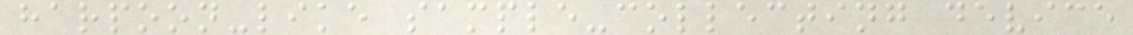harpoon-like sample-collecting device
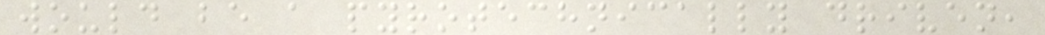would be a pyrotechnically driven,
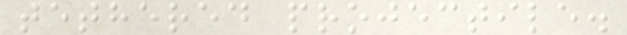tethered projectile.
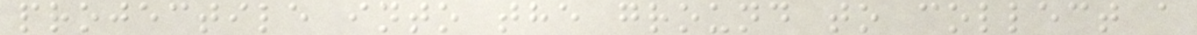projectile into the ground to collect a
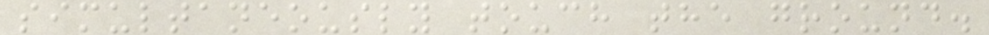simultaneously touch the ground.
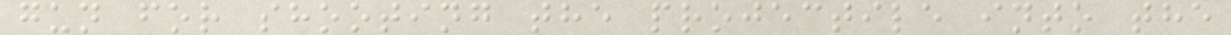gun for shooting the projectile into the
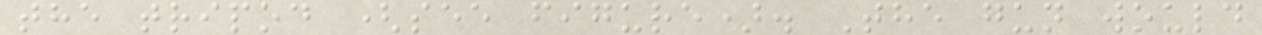the tripod (see figure). The gun would
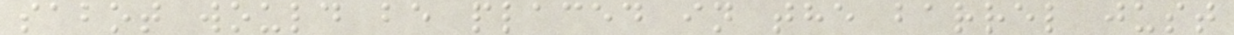sabot would be placed in the barrel just
